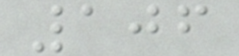106
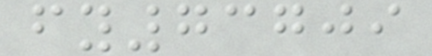fy73709
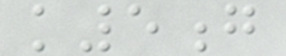k5g
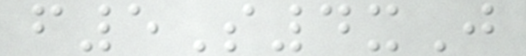f5S4xJ
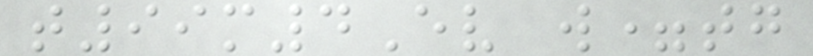t99m4Ev w=tg
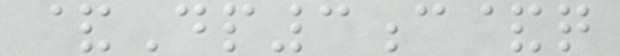&Dp3c&q
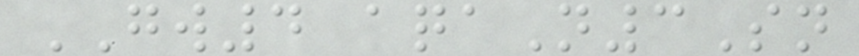GW4 aqaN3Sn
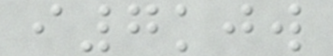i7kjw
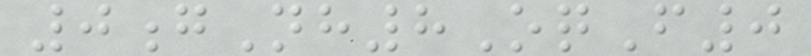0gNh8OqF0
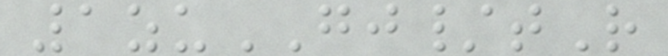1zuGJ/tR
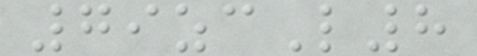79zcL8
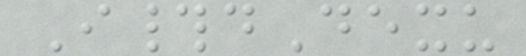I#dDexu
